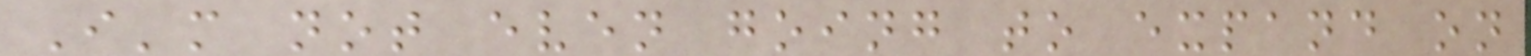I'm not even going to expand on
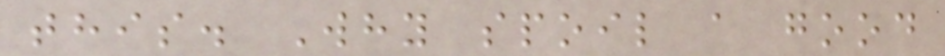this. Why spoil a good
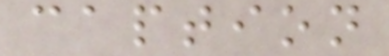caption
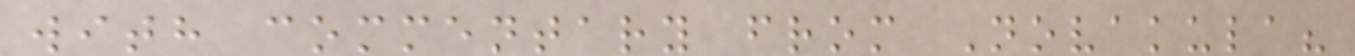with commentary from Novakula?
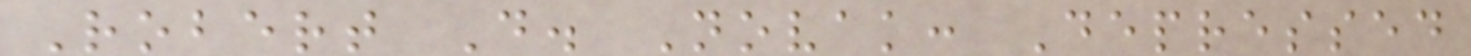Robert D. Novak: Depressed
